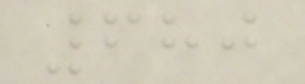680
